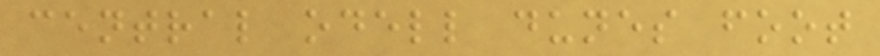central odell dunes foot
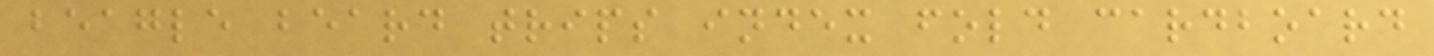beagle beard trips index fold cardboard
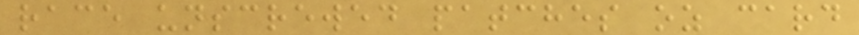race unscrewed patches oz card
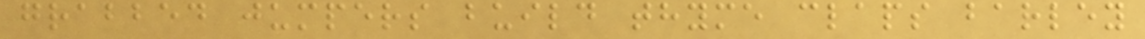grabbed jumpers build thyme claps barley
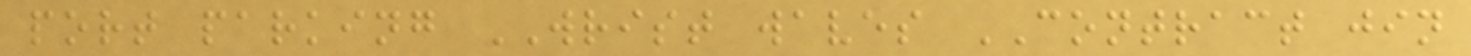port parking WRIST waves CONTRACT jin
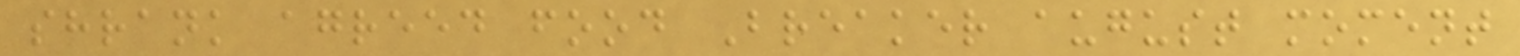shrank agreed food Breaker august moment
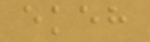ekeh
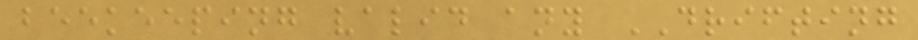beekeeping valid any DRIFTING
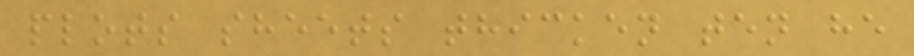plots sheets thicken ten he
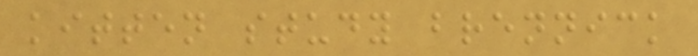kitten study brennick
